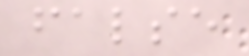false
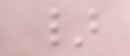}
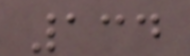134
